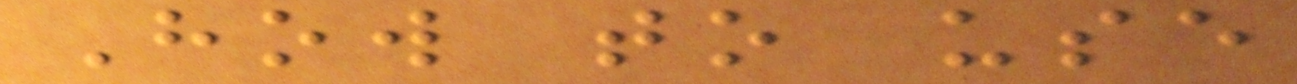How to use
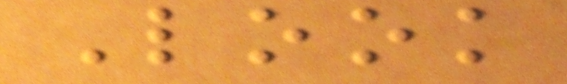Look
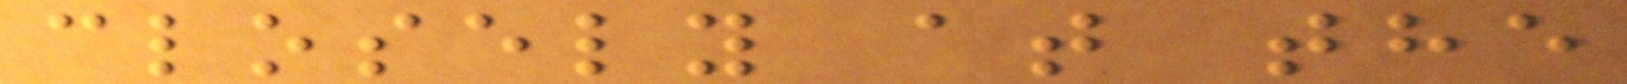closely at the
